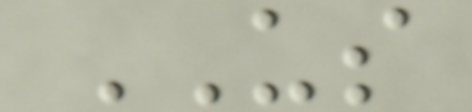US
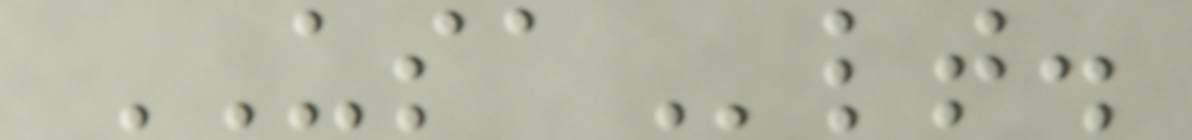USAlt.
